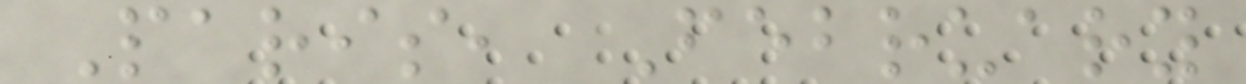Paris, February
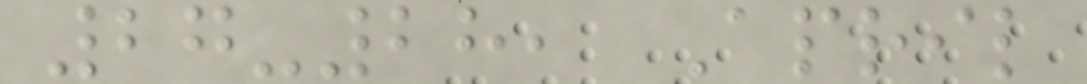27-28, April
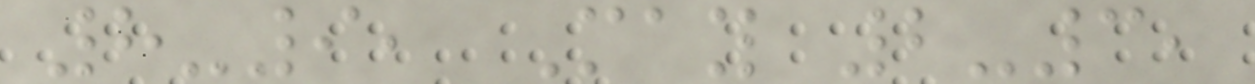8-9, May 2-3,
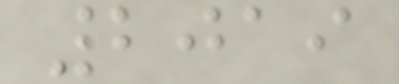2019
